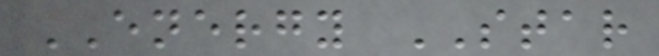ENERGY STAR
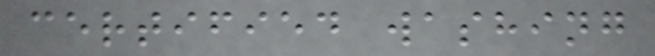certified washing
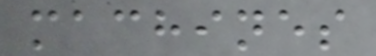machines
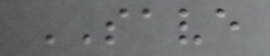SAVE
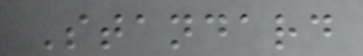Standard
